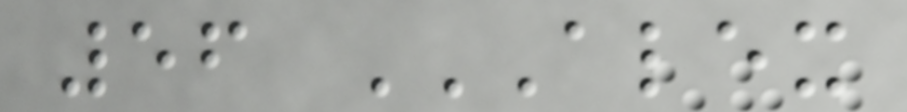56 ALEX
